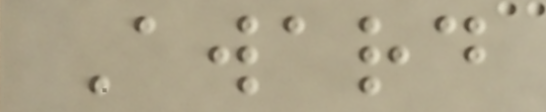Award
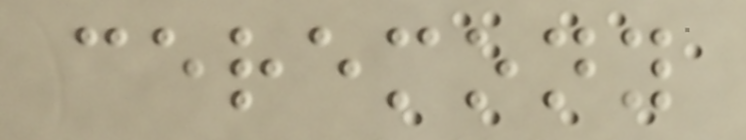ceremony
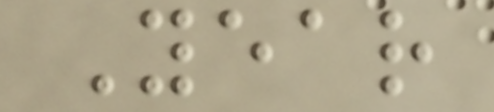Year
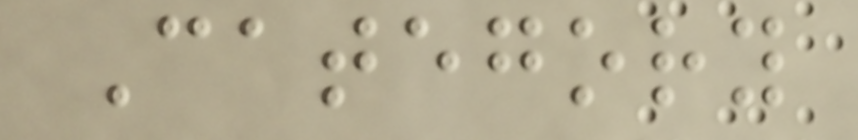Category
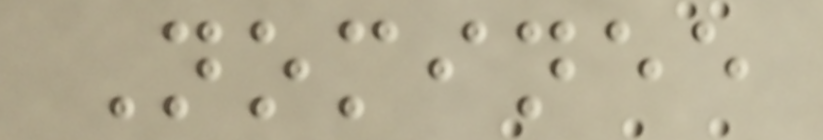Nominee
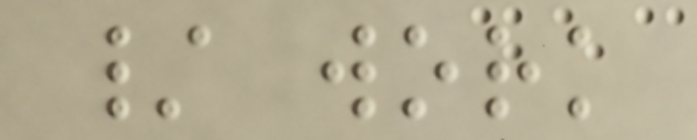/ work
